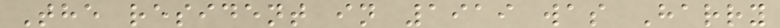The resident in 1919 was Harry
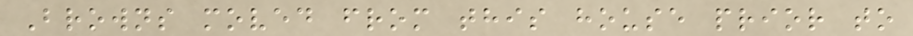Browns moved from this house prior to
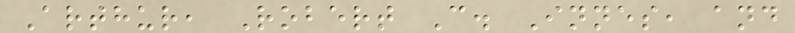Arthur, Robert C. Innes, and
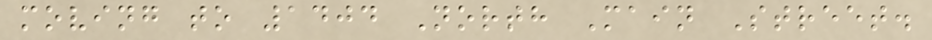moving to 1404 North Main Street.
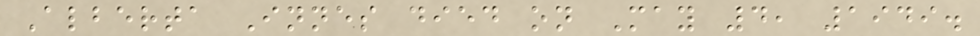Alberta Innes died on May 4, 1949.
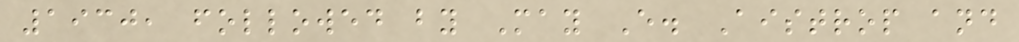1930, followed by May E. Aistrop and
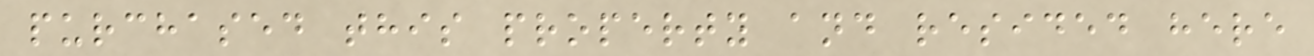purchased this property and resided here
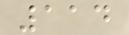114
